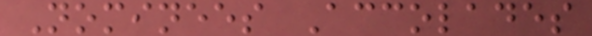Nominees Accolades
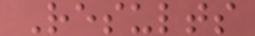Results
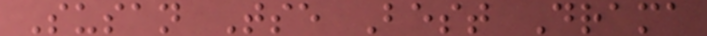Susan Tse Best Drama
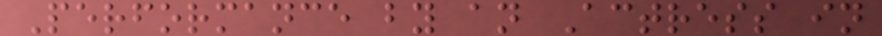Performance by an Actress in
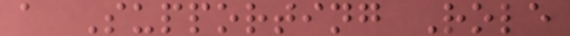a Supporting Role
